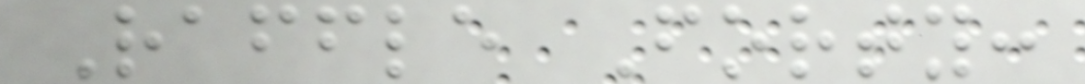Raffle Forty:
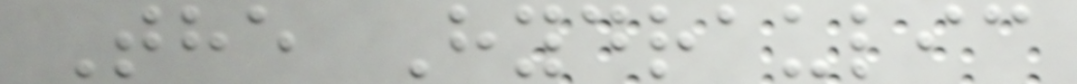The Hydraulic
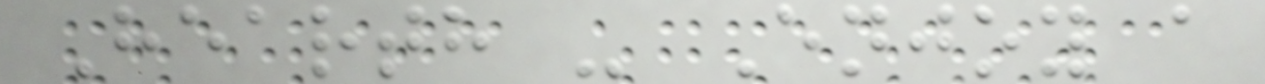Hearth - Enjoy a
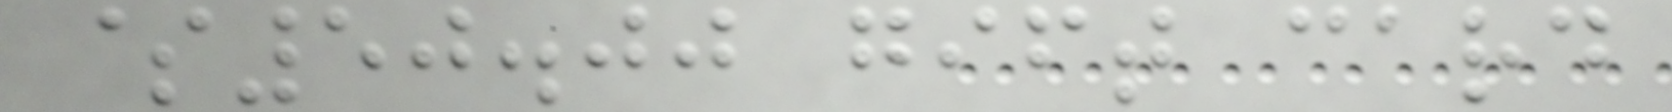$50.00 gift card
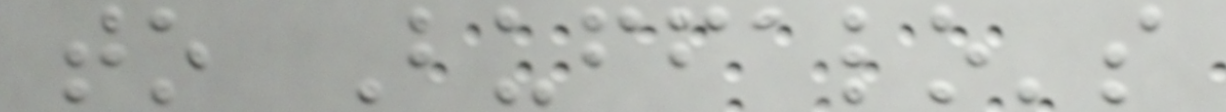to Buffalo's
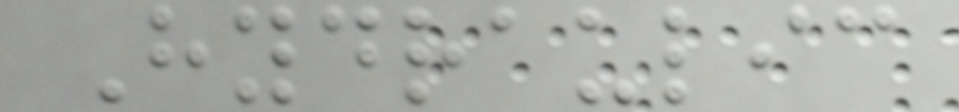Hydraulic
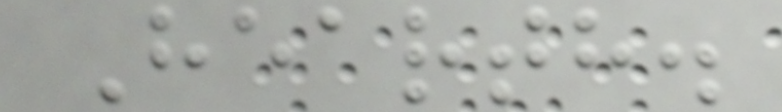Hearth.
